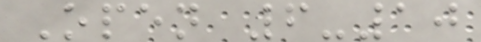Open 6-10
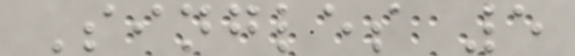Singles 5
